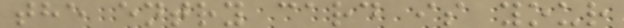the entry card is your
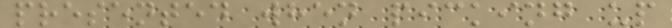presented when picking up
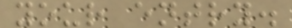your entry.
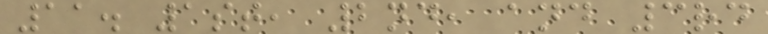11. 1st, 2nd, and 3rd
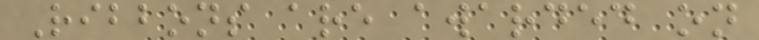Ribbons are awarded on
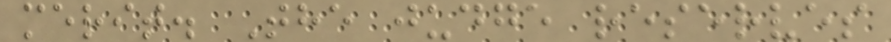merit. The judge reserves
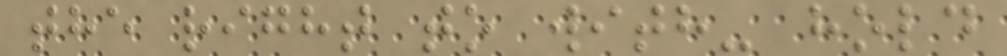the right to with- hold
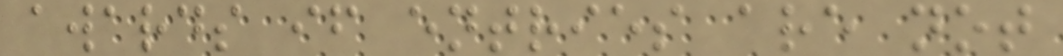awards if entries are not
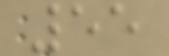55
